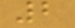2
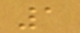1
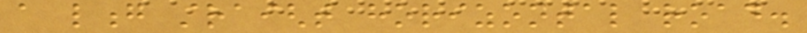a long straight horizontal road.
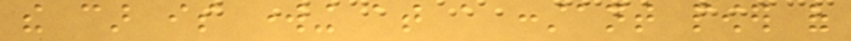the car is working at a constant power of
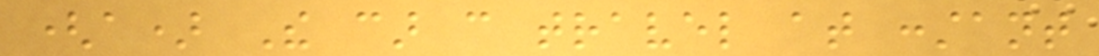(a) The car can travel at constant
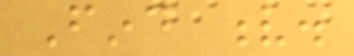Find v.
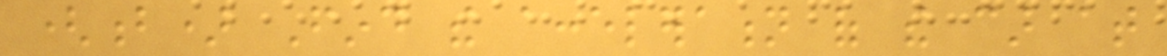(b) Find the acceleration of the car at
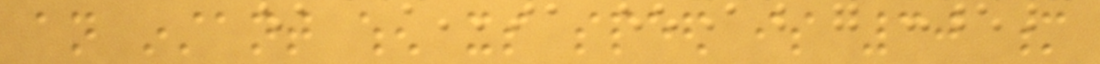an instant when its speed is 30 m
